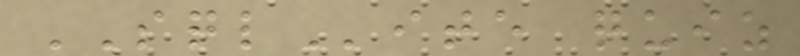SQLite quiz
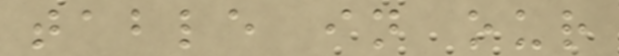table in our
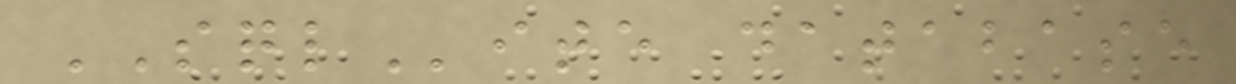SQLite database
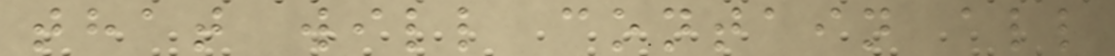that will contain all
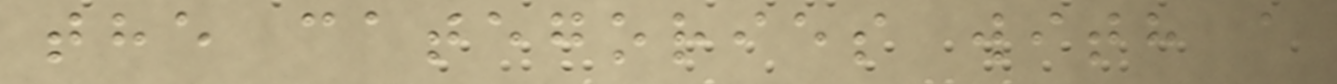the categories with a
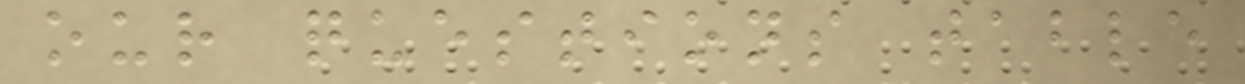our questions table
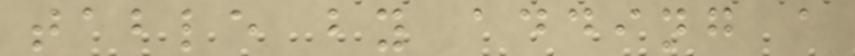table by adding a
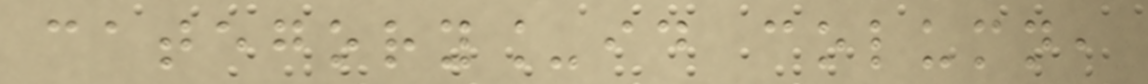category_id column,
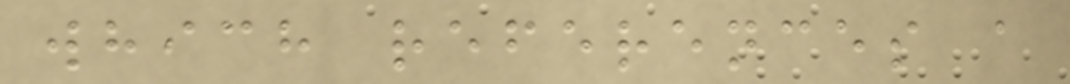which references a
